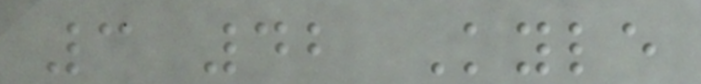3 42 Kyle
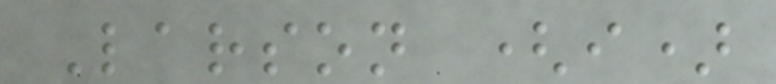Larson (i)
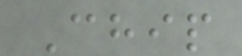Chip
